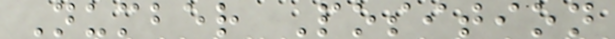Number Position
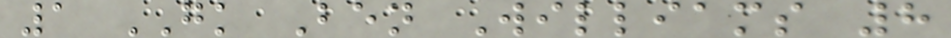1 GK Ben Williams 8
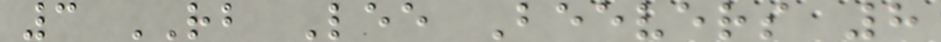3 RB Lee Beevers 8
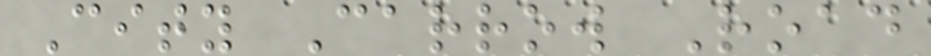City Carrow Road
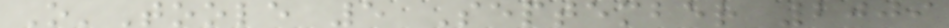O'Toole 5 September 2009
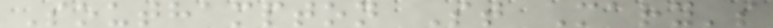Southampton St Mary's
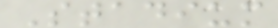Stadium
